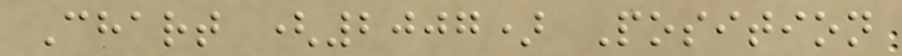Chart (2007) Position
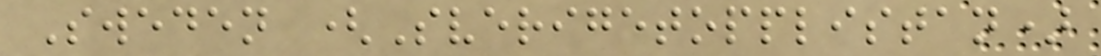Sweden (Sverigetopplistan)
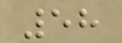58
